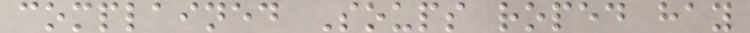complained Soups roped hay
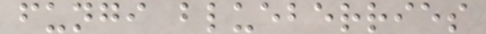fungi blueberries
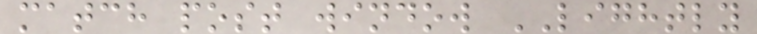match post window LIGHTLY
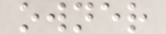owner
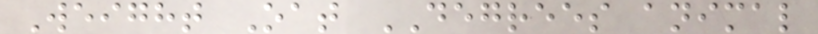Weight Oat DEGREES animal
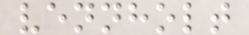vennholt
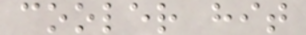cooler hit
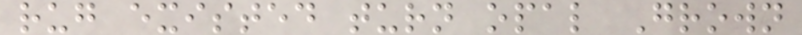rug existed turn opal Grown
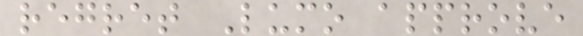regret Lumo approve
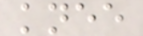knee
